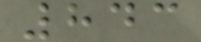843
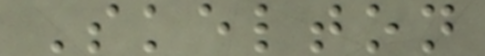Skelton
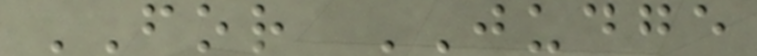FOR JUDGE
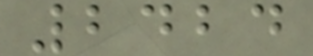2424
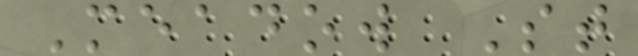Meadow St
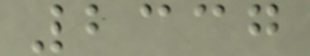2337
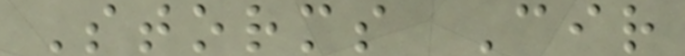Storms Cir
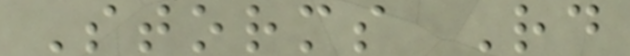Storms Rd
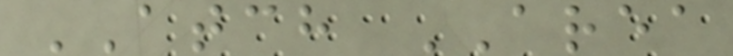ATCH AREA
